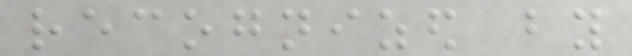recognized by
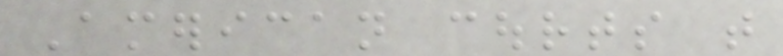American courts that
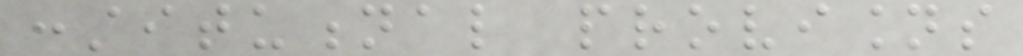constitutional provisions
